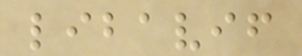libavif
